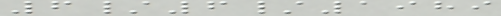6/6/1989
